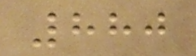880
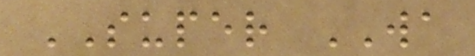SUPER WA
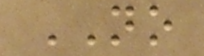NO
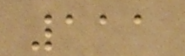111
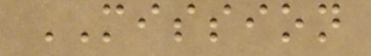MISSION
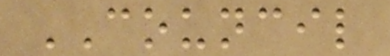COUNCIL
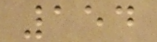154
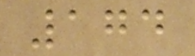174
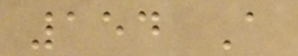154 A
